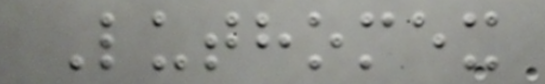Luthomex
